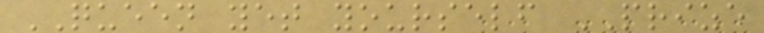QUEEN yet yourself PRIZE
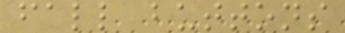fall buttons
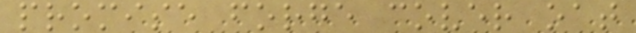promise forge cover oat
